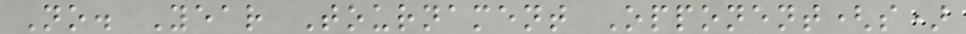No. Year Tournament Opponent(s)
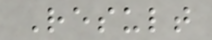Result
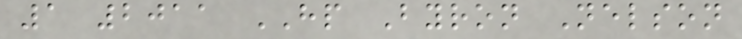1 2011 HP Byron Nelson
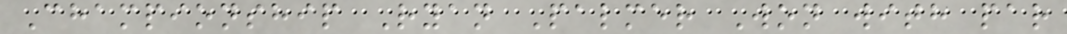Championship Ryan Palmer Won with par
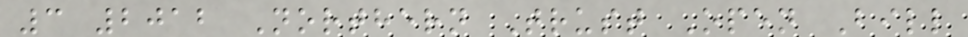3 2012 Northern Trust Open Bill
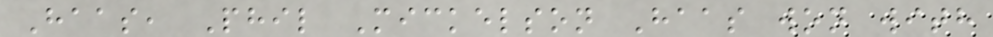Haas, Phil Mickelson Haas won with
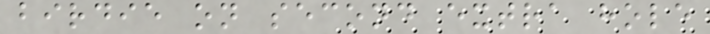birdie on second extra hole
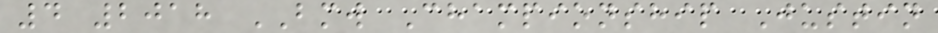4 2018 BMW Championship Justin
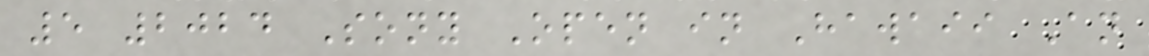5 2024 Sony Open in Hawaii An
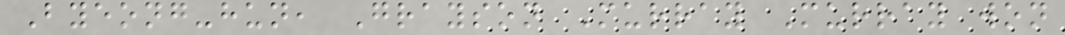Byeong-hun, Grayson Murray Murray won
